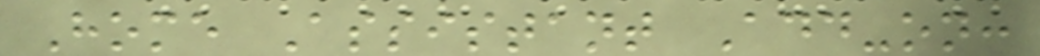Home Assistant Add-on:
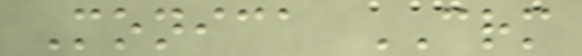Monica CRM
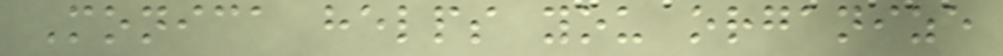Monica helps you organize
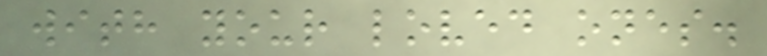with your loved ones.
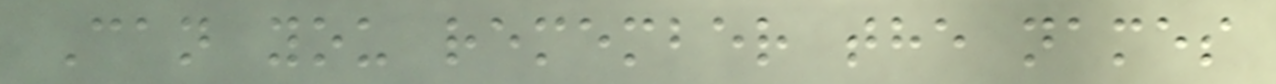Can you remember the names
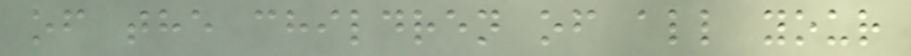of the children of all your
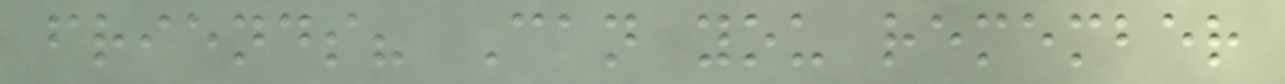friends? Can you remember
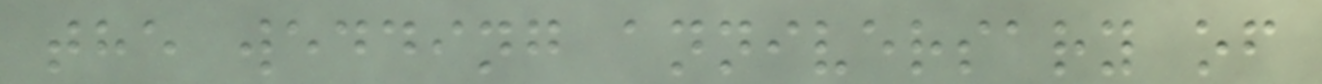the wedding anniversary of
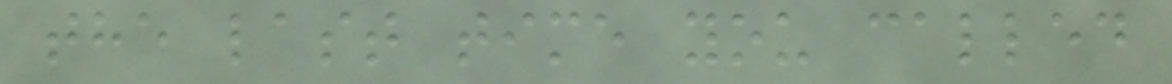the last time you called
